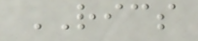RICS
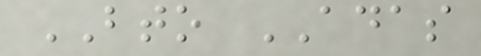BTO ADAS
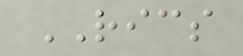RICS
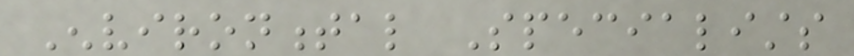Environmental Specialists
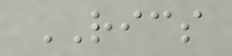RICS
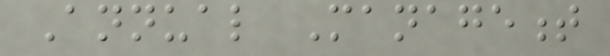Annual Management
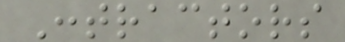Contractors
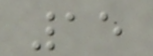15
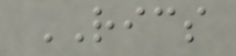RICS
